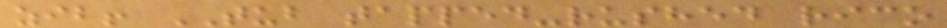zib! TUB tapped-rushed rico
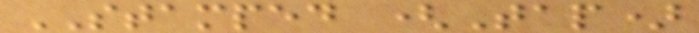STAMPED (Tap)
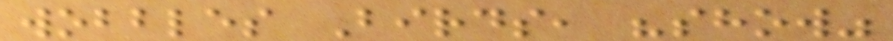wobbles Birds, "show"
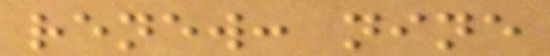renew: nine
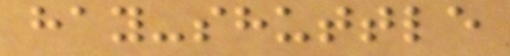hay-shuttle
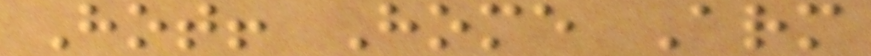Hot! Home Arm
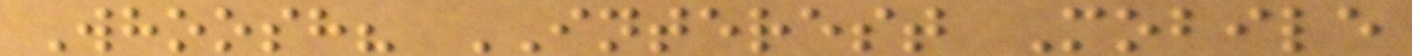Whoosh? INTEREST Mobile
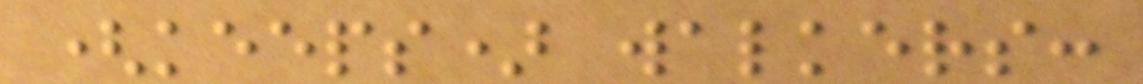(keeps) walkers:
